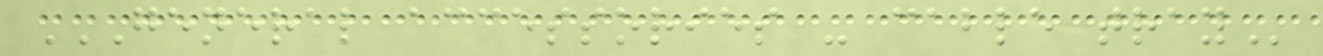GENERAL ACCESSORIES - CABLE TRAY
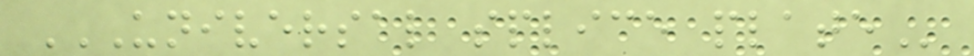UNIVERSAL SPLICE PLATE
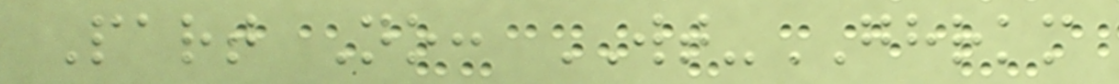Part No: WT-GHRKM
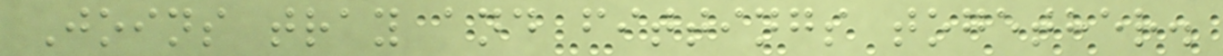Joins tray and fittings together.
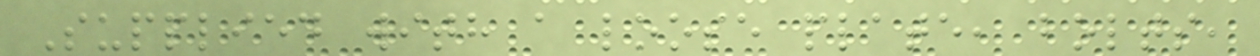Supplied with a loose plate, bolts,
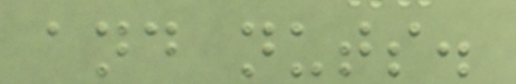and nuts.
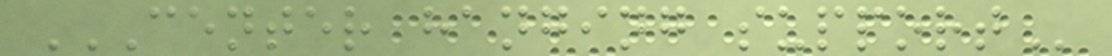CENTER HANGING SUPPORT
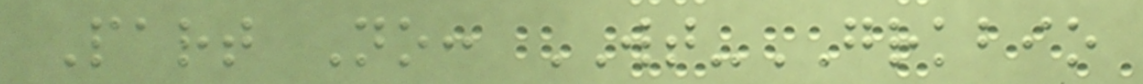Part No: WT-GRKBIO
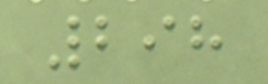298
